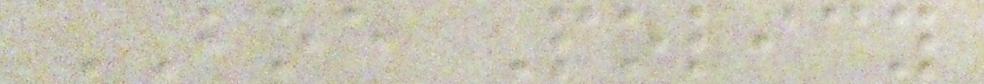BOE Policy
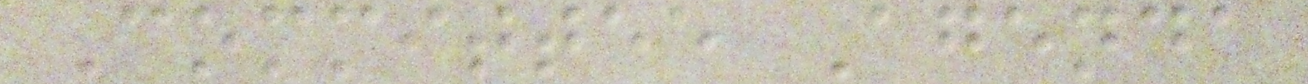Committee Agenda
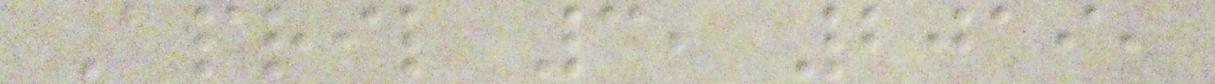April 3, 2019,
